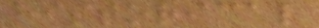historical
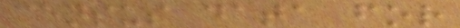census data for
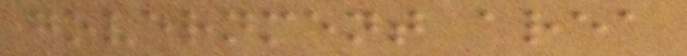government area
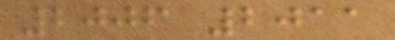2006 2011
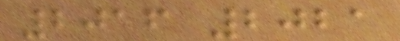2016 2021
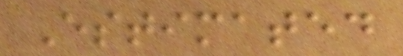Estimated
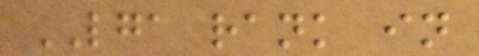LGA rank in
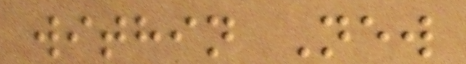within New
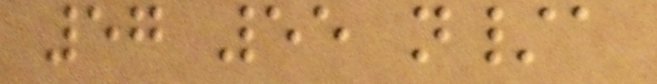57 55 n/a
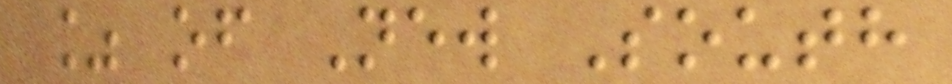% of New South
